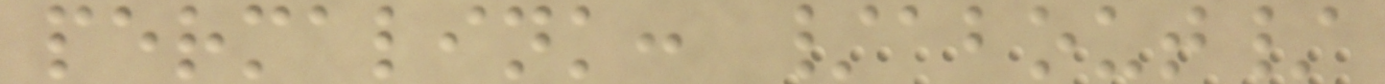permalink: /about/
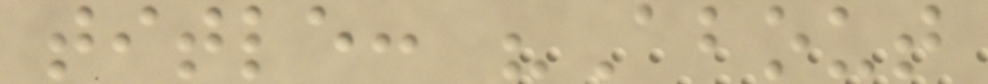title: "About
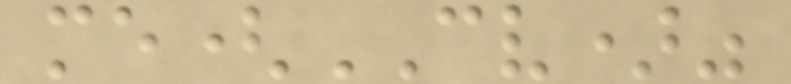me(CV)"
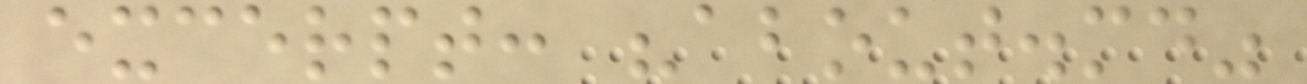excerpt: "about.md"
